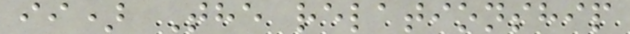ii) The relationship
